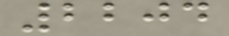2204
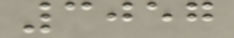3057
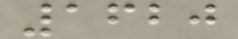1620
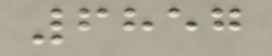6857
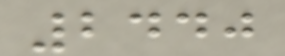2440
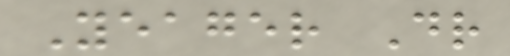Yeager Dr
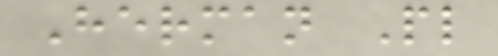Herman Pl
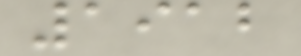1912
